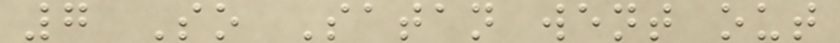7 So Satan went out
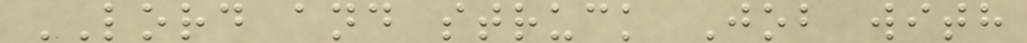LORD and struck Job with
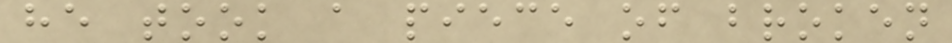he took a piece of broken
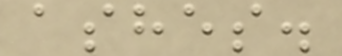ashes.
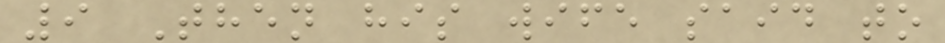9 Then his wife said to
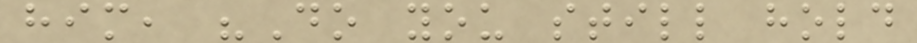him, "Do you still hold
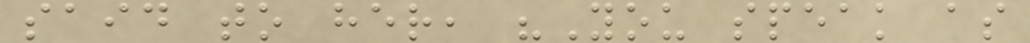said to her, "You speak as
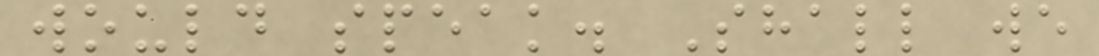would speak. Shall we
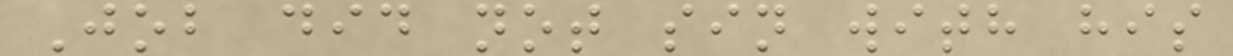Job did not sin with his
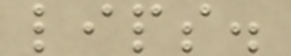lips.
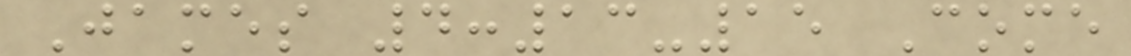James 4:13-15 Come
